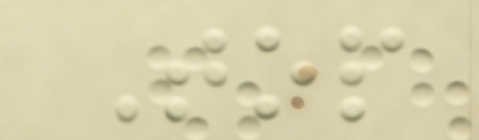Top
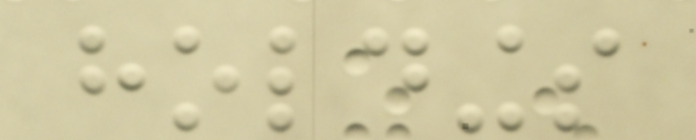holdings
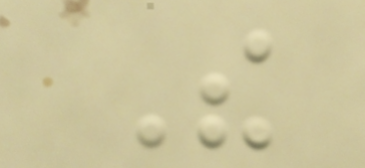The
